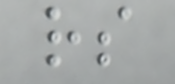rs
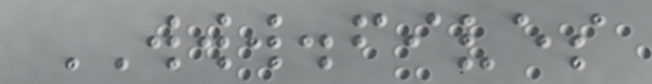WWW.fives
